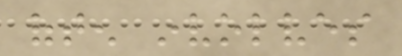often involves
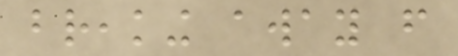breaking away from
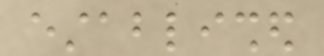established
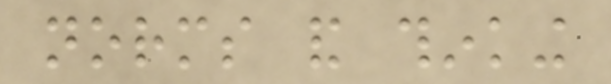norms and thinking
